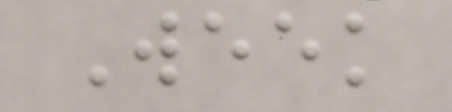Week
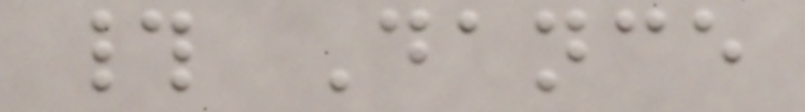# Dance
